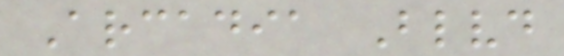Arcadia Blvd
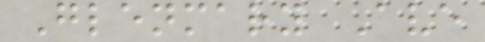Glenmary Ave
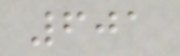601
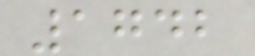1742
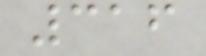316
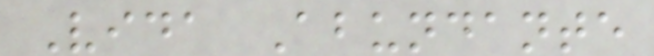Vida Abundante
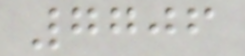7706
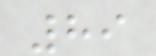89
